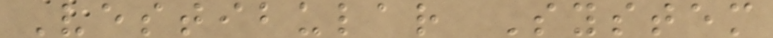Vestibular System
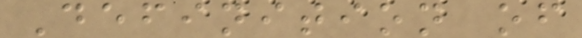Definition of
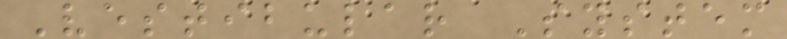Vestibular System
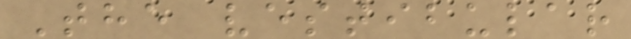The vestibular
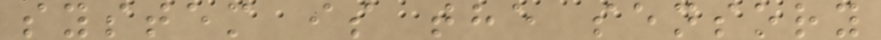system is the sensory
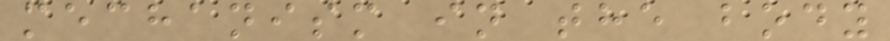mechanism in the body
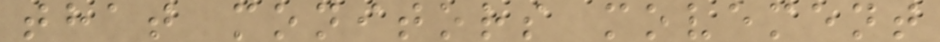that monitors movement
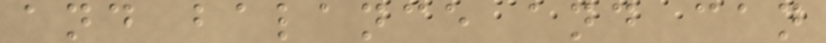and balance and can
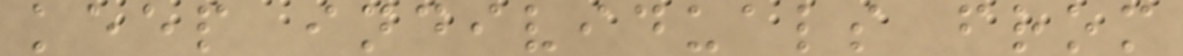keep individuals from
